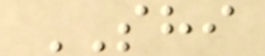SHI
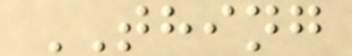THING
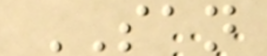SAN
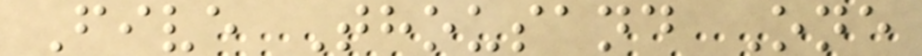Five Thousand One
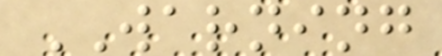WARNING
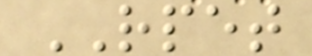RPET
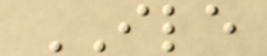ILE
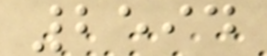2594
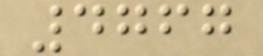4767
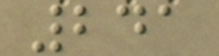241
